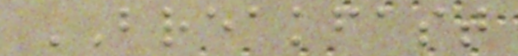BREAKFAST
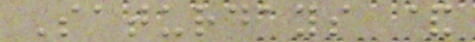Saturdays &
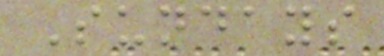Sundays
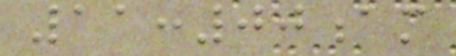11:00am
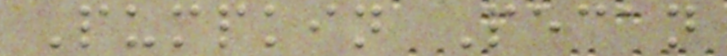Pumpkin Pecan
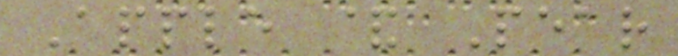Apple & Pear
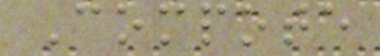Compote
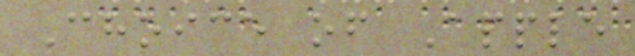Choice of Apple
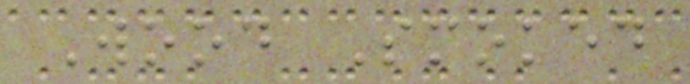Wood Smoked
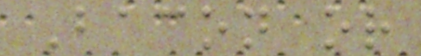Bacon or
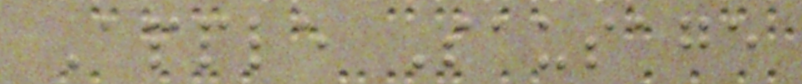Apple Sausage
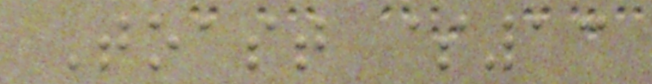Toast $13
